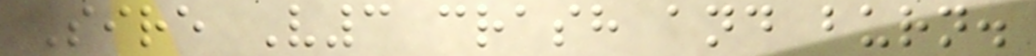Sire V3 crash and burn.
